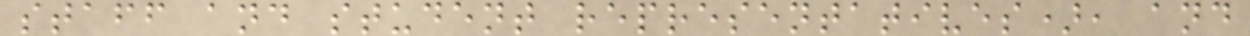staff and student representatives), and
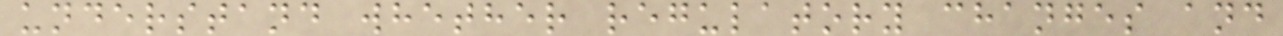understand whether regulatory changes and
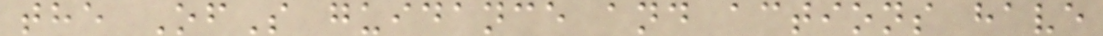the OfS guidance and actions have
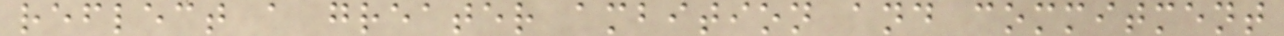reflect a greater ambition and commitment
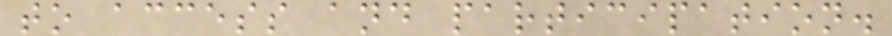to access and participation.
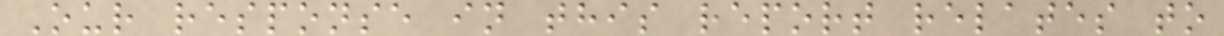Our response in this report relates to
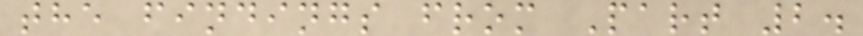the findings from Part 2.
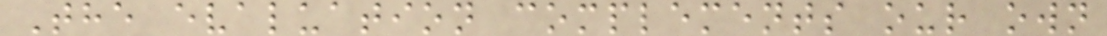The evaluation complements our own
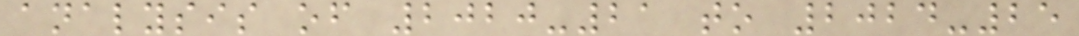analysis of 2020-21 to 2024-25
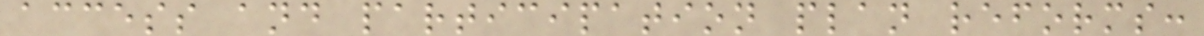access and participation plan reforms:
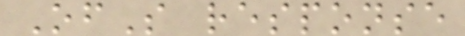OfS response
